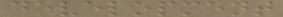development
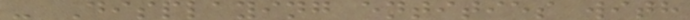- Displaying entities with
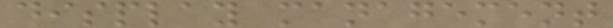display management
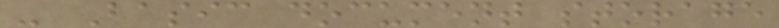- Basic document storage
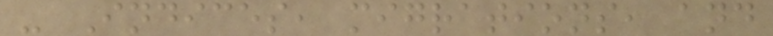- Indices, migrations, and
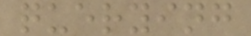querying
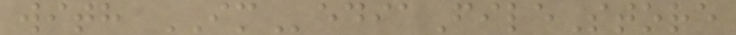with IMediaFileStore
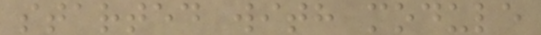started with module
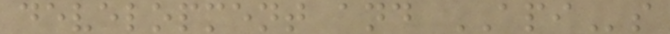development and APIs
